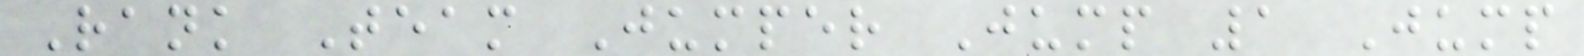Rank Team Jumper Jump 1 Jump
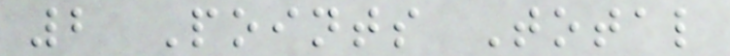2 Points Total
